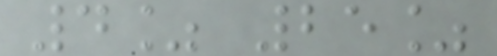4% 25%
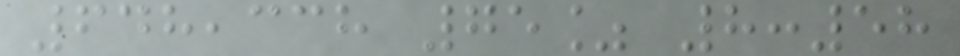648,338 75% 8:58
